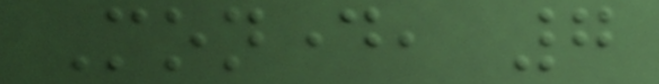Monday, 7
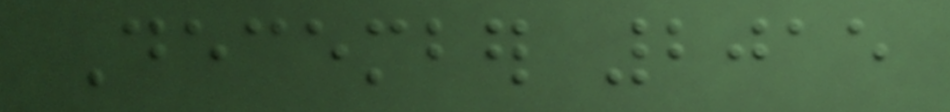December 2015
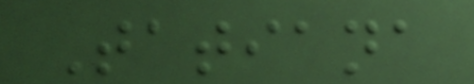Tatiana
